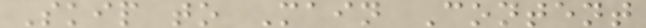Skip to Main Content
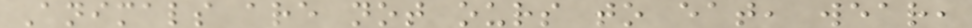Animals are not ours to eat, wear,
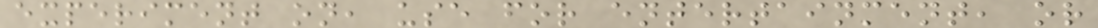experiment on, use for entertainment, or
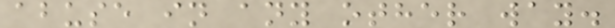abuse in any other way.
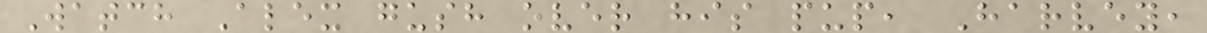Watch Alex gush over his pup, Harvey,
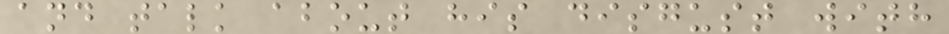and talk about his disgust with
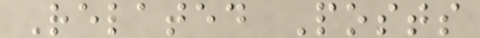Related Posts
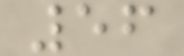56
